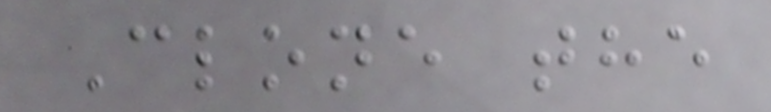Clone the
